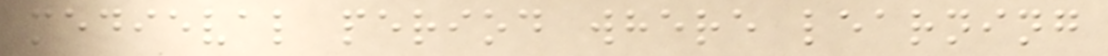medieval period where learning
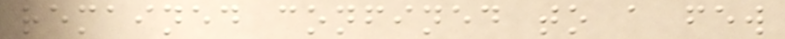remained confined to a few
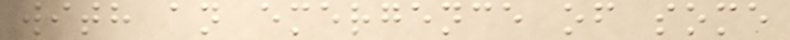with an emergence of some
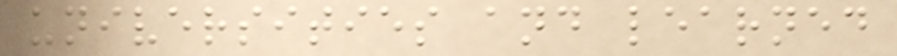universities and learned
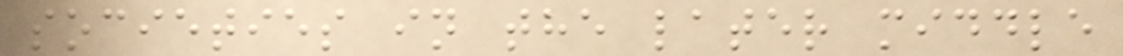societies in the later middle
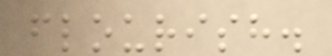flourish.
